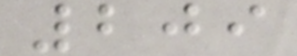209
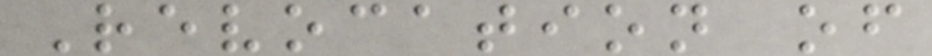Revocation of
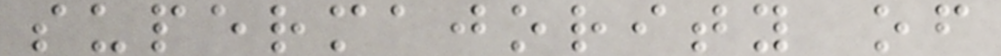supermajority of
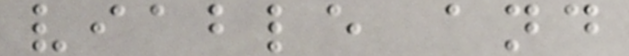viable and
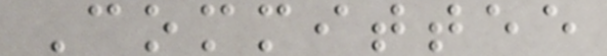Committee
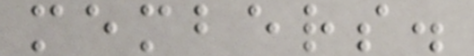members.
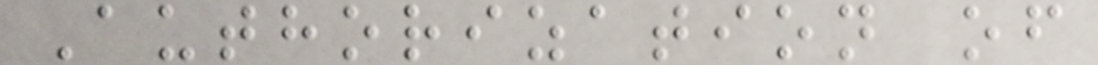Authorization of
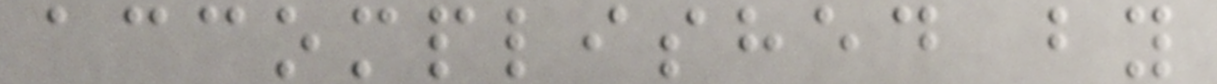accomplished by
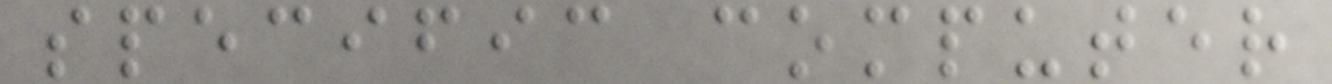specific computer
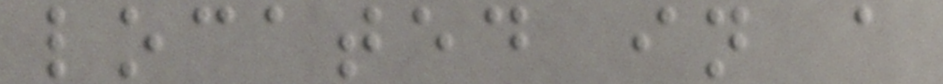located in a
